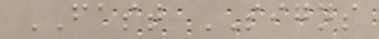FAST SIGNS
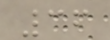36
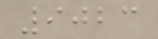9023
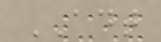ADT
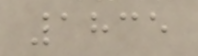1835
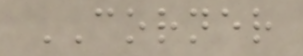CORNER
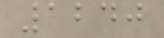1240
